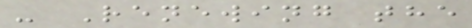- Renewing the
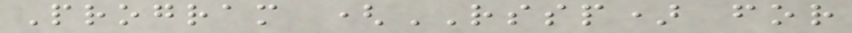Program (RSSP) for
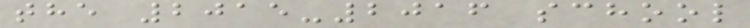the 2015-2016 school
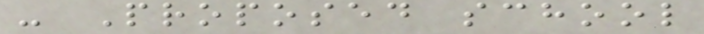- Proposed school
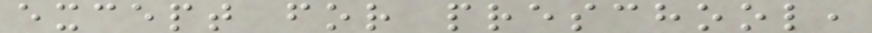except for preschool,
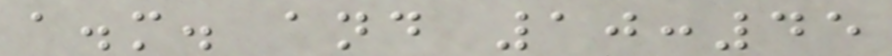a.m. and 10:45
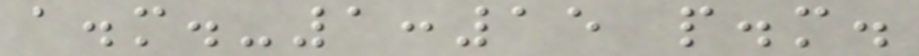a.m.-1:15 p.m.
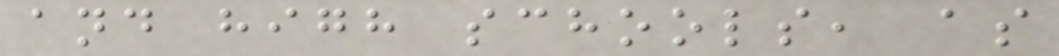and high schools, as
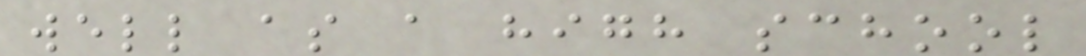well as a high school
